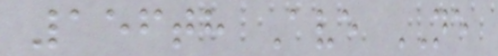156th Ave NE
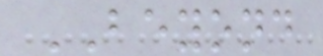BEYOND
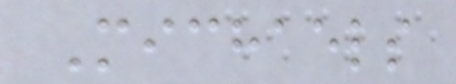Michaels
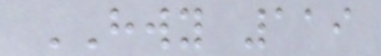HWY 119
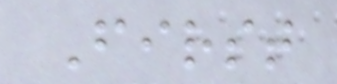First
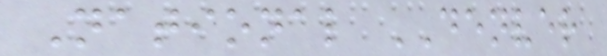National DENVER
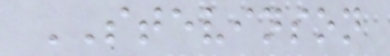STEVINSON
